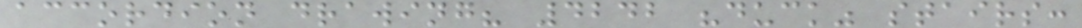accordion drawing? 4242 "duck" stairs:
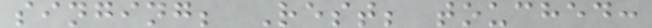singing; Rest; touched:
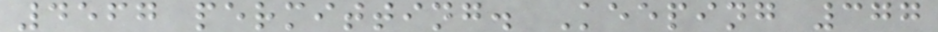4567 permitting. Keeping 377
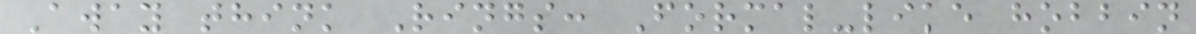Away think Rings: Formal-like hobbin
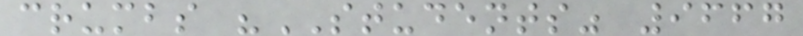crumbs "STUDENTS" 9667
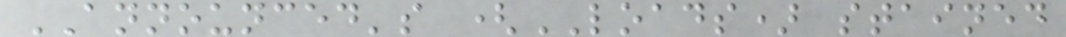ANNOUNCED's (LOADS) stained
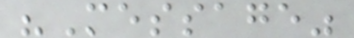"Message"
